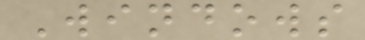Windows
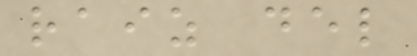raiz del
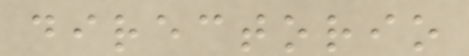directorio
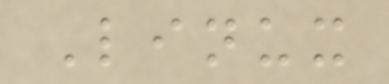Linux
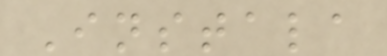Instala
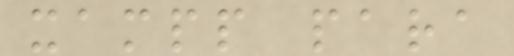xampp para
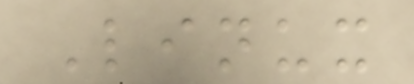Linux
